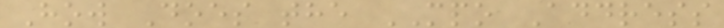How Does the MPO Address
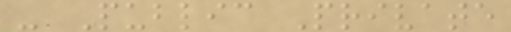- Public Private
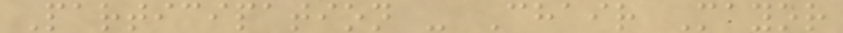Participation - Chair Mayor
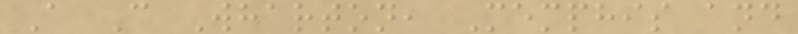A C Wharton, Memphis and
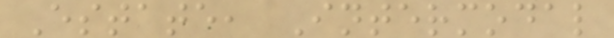Estate, Intermodal
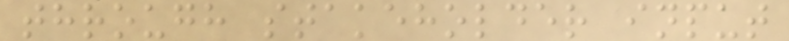through stakeholder input
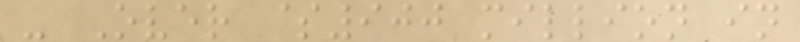- Over $900 million in
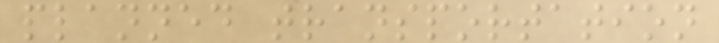planned transportation
